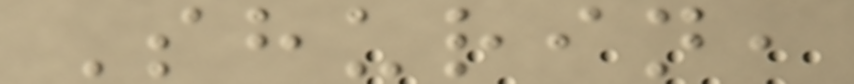Shurin,
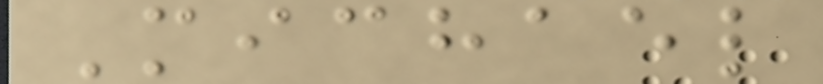Michael
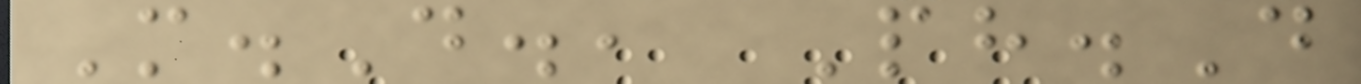M.D., Ph.D
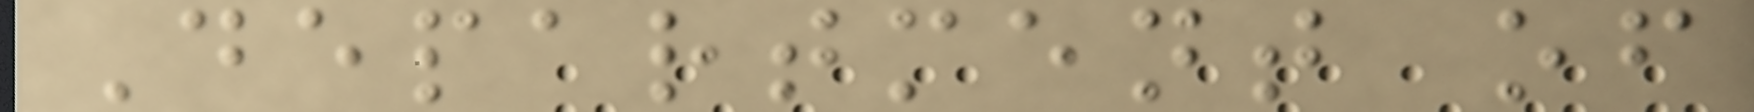Department of
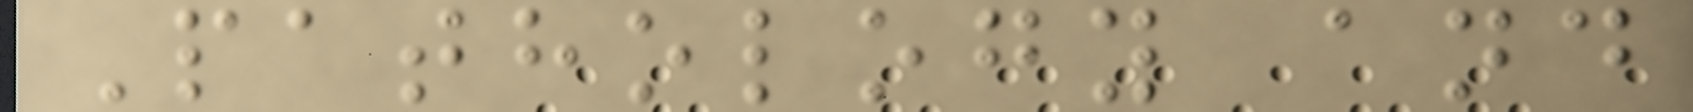Pathology and
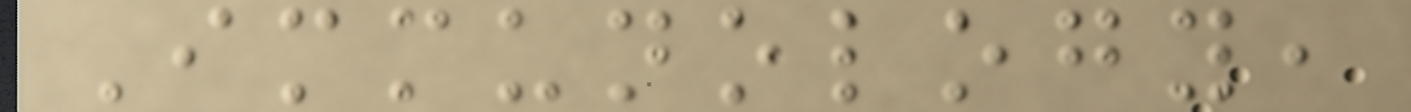Immunology,
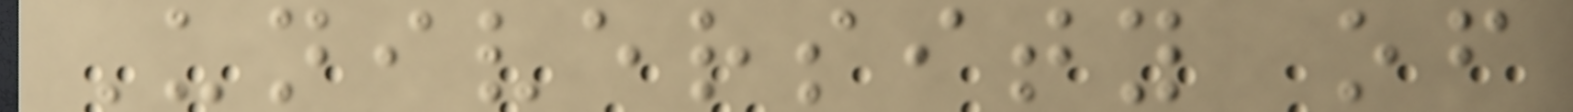University of
